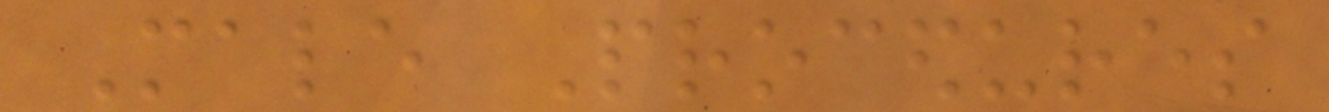Male Procedures
